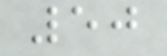50
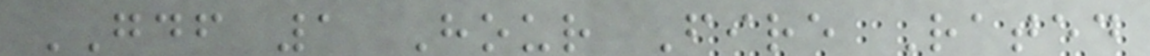GDF 1 Hour Fire Rated
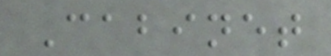Cabinet
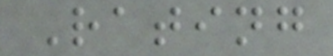Rating
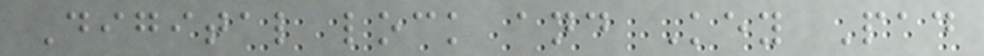Digital lock and Key Pad
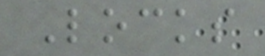Locks
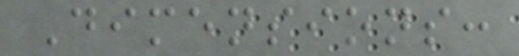Dimensions:
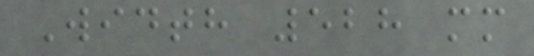Width 528 mm
